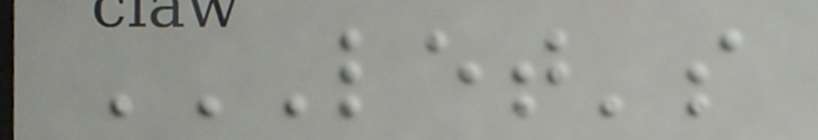LET'S
